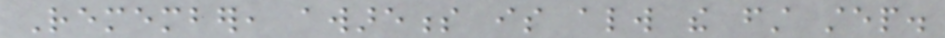Remember, awareness is always the first step.
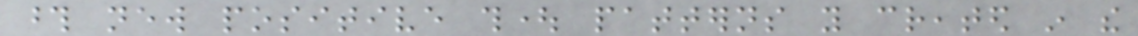those new positive thought patterns you created in the
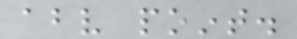above point.
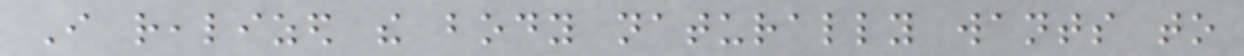I realized the body naturally wants to
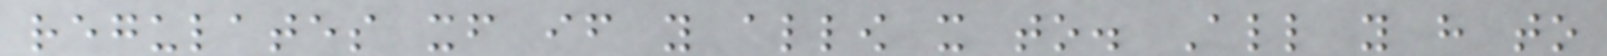regulates itself if you allow it to. All you have to
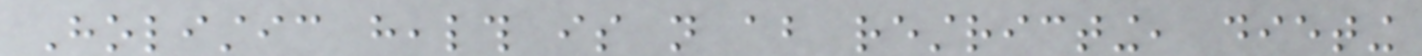Holistic health is not about restricting, dieting
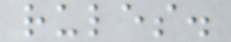rules.
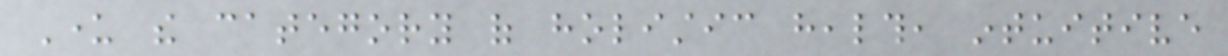Under the category of holistic health, intuitive
